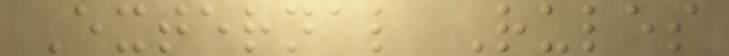External Rules
